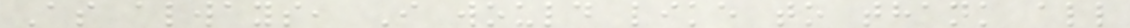As always, I would like to thank all
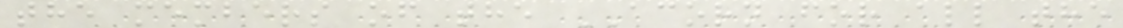the members of the ACORN for all the
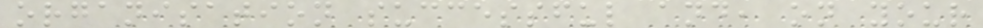organisation successful and, on your
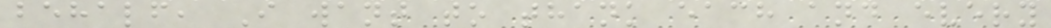behalf, I want to thank each and every
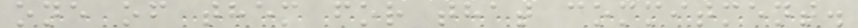one of them for that commitment.
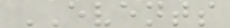EVENTS
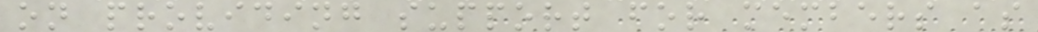on providing support for members as
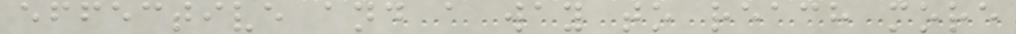effective and a way to reach more
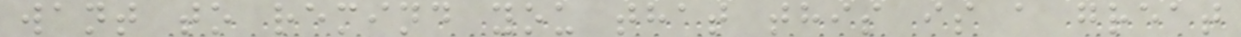want to remind you that this is a great
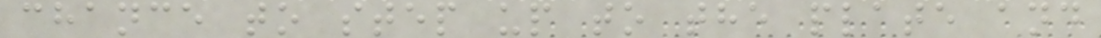chance to step up to the plate and
